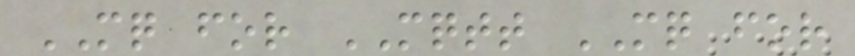MQ for MQTT MQ for
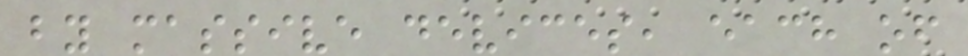by massive devices, each of
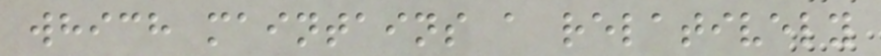which maintains a relatively
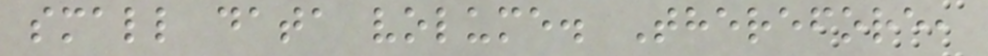small data volume. Therefore,
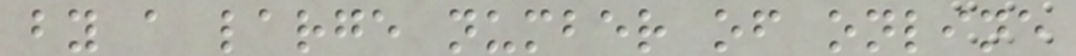by a large number of online
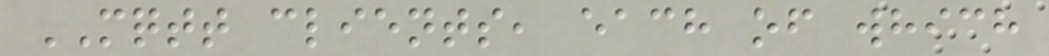MQTT clients, each of which
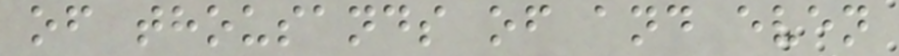of thousands of and even
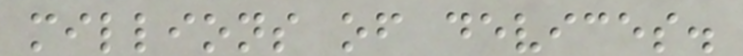millions of devices.
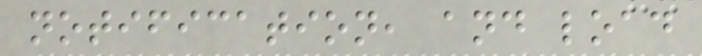notification, and load
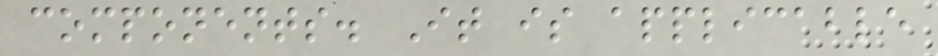components. It is applicable
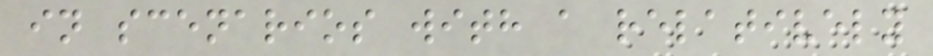in scenarios with a relatively
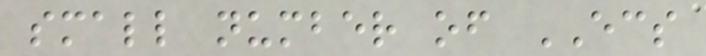small number of ECS
